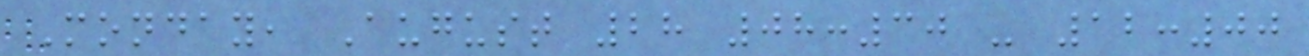Monday, August 28 08:30 - 12:00
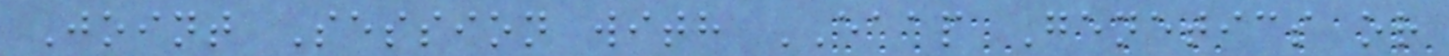Joint Session with EAAP Genetics or
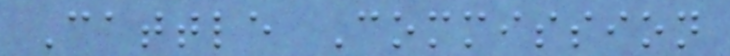Cattle Commission
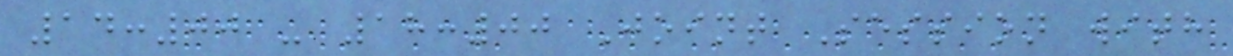14:00 - 18:00 Joint Session with
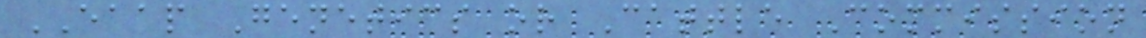EAAP Genetics or Cattle Commission
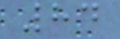84
